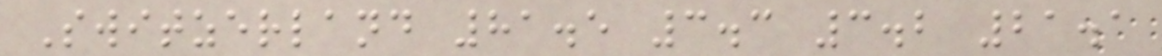Switzerland 81.5 3.3 3.2 21.1
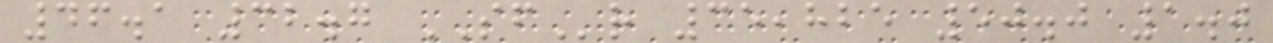46.1 32.7 SFr 35,825 50.0 1.0
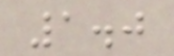1.0
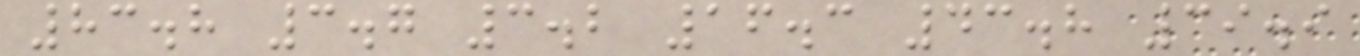83.8 3.7 3.2 16.3 43.8 39.9
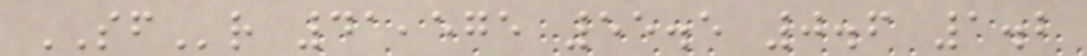SFr 41,575 55.5 0.6 1.2
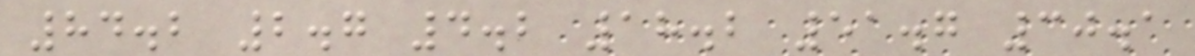84.2 2.7 4.2 18.2 51.7 30.1
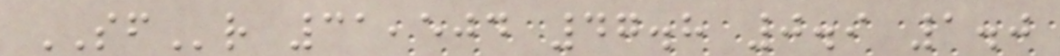SFr 31,504 47.8 0.9 1.0
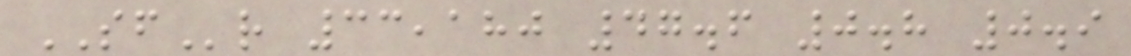SFr 33,180 47.6 0.8 0.9
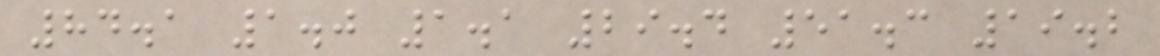84.1 1.0 1.1 29.4 51.3 19.2
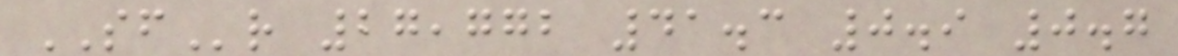SFr 27,772 41.3 0.9 0.7
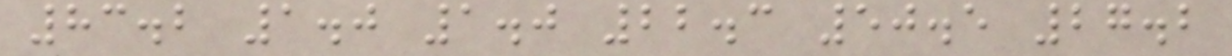83.2 1.0 1.0 22.3 50.5 27.2
